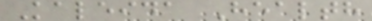Kaleida Health
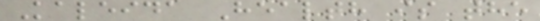Kaleida Health is the
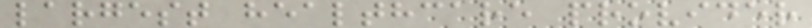largest healthcare provider
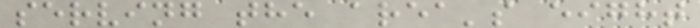serving the area's eight
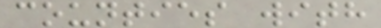counties with
